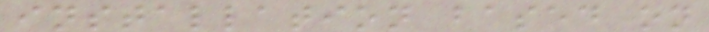installation based on
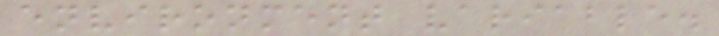environment variable.
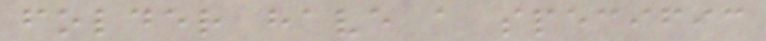folder have a specific
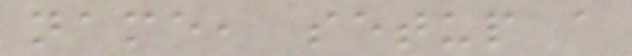name, setup a
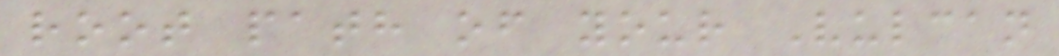root path of your Vulcan
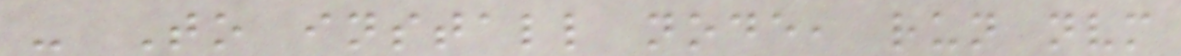- To install node, run nvm
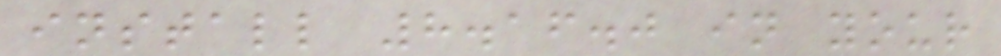install 8.16.0 in your
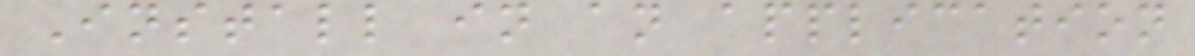Install in an application
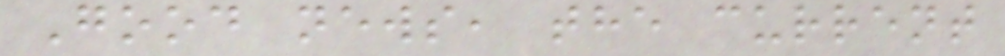Good news, the current
